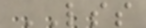LSS
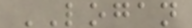LOGAN
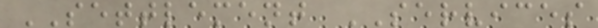SETTLEMENT SERVICES
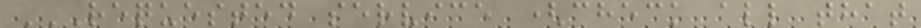REQUESTED SERVICE (CHECK ALL THAT
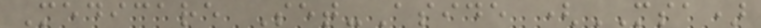Medicare Set-Aside (MSA)
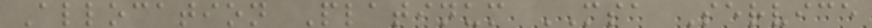Allocation Platinum MSA Service
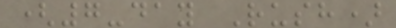(7-day Rush)
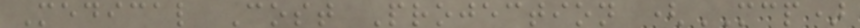Medical Cost Projection (MCP)
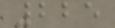225
